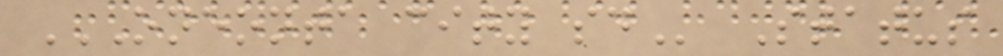ONEONTA CITY SD Status
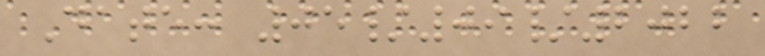Date: 05/09/2022
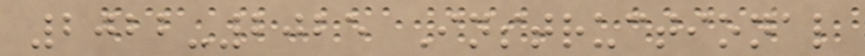2022-2025 Instructional
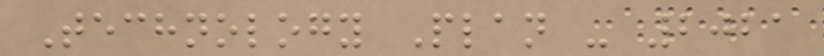Technology Plan - 2021
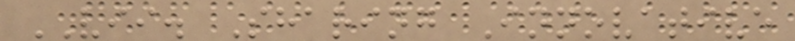VII. Sharing Innovative
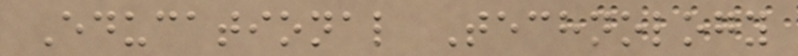Educational Technology
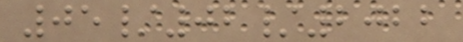05/02/2022
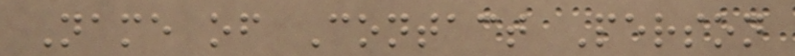Name of Contact Person
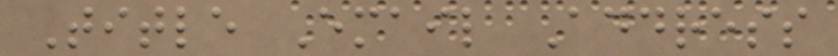Title Email Address
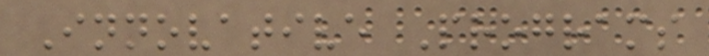Innovative Programs
